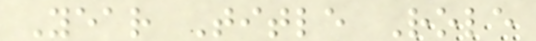Year Title Role
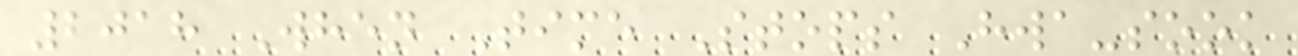2018 When Time Stops Hwa-sook
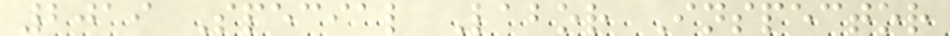2019 Special Labor Inspector
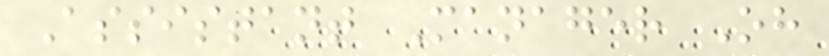Assistant Manager Oh
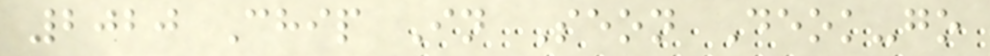2020 Chip In Seon Deok-go
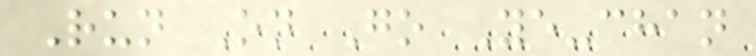Run On Go Ye-chan
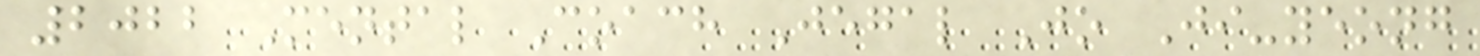2022 Mental Coach Jegal Jo Ji-yeong
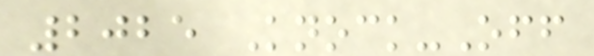2025 Knock-Off
